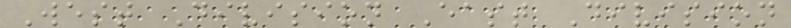West Division East Division
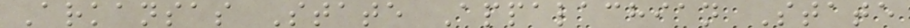Arkansas State Appalachian State
